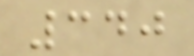340
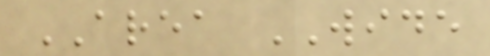AREA WIDE
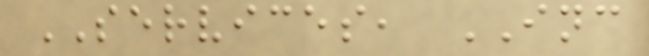SERVICES, INC
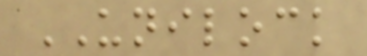UNILOCK
